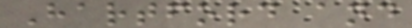Hartford and
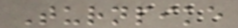Turnpike
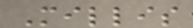Millis
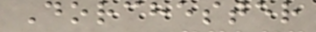Dorchester
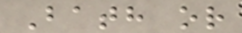Bath or
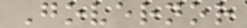Governor
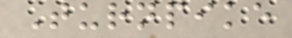Turnpike
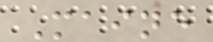Maine
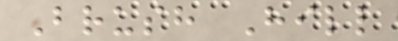Brush Hill
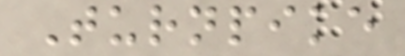Turnpike
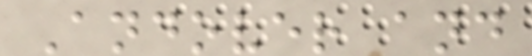Andover and
